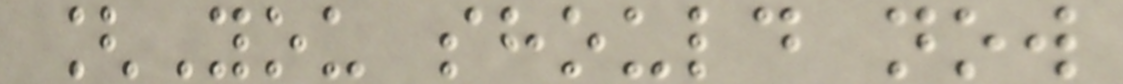[You should now
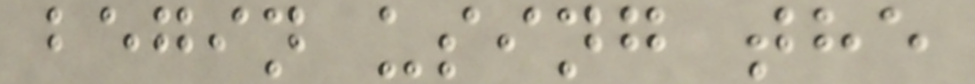begin using the
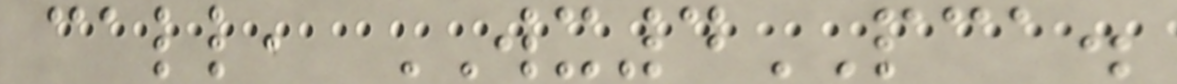call, WX4PCA.
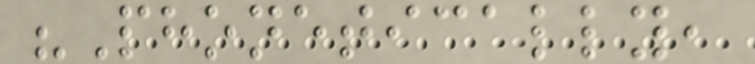"Phonetically,
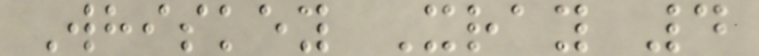Whiskey Xray 4
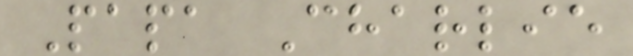Papa Charlie
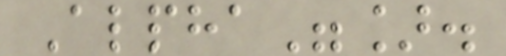Alpha"].
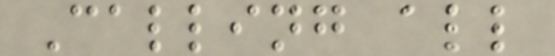Calling all
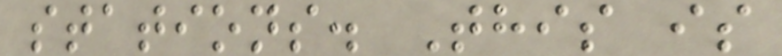stations. This is
